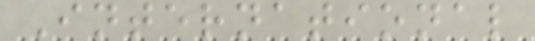International
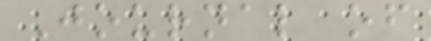Journal of
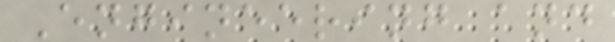Engineering and
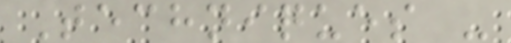Techniques -
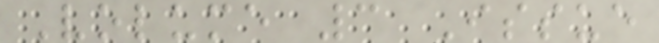Volume 3 Issue
